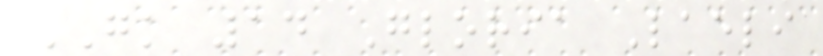GK 14 Gloria Laeli
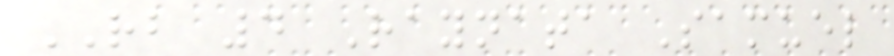RB 4 Raynata Samuel
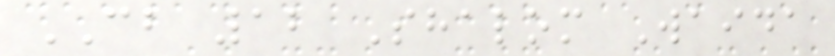CB 12 Shalom Waida
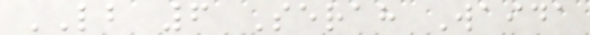LB 6 Serah Waida
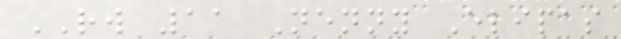RW 11 Nenny Elipas
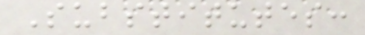Substitutes:
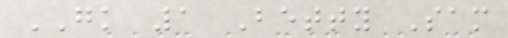GK 1 Betty Sam
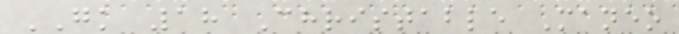GK 18 Christable Maneo
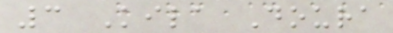3 Kila Doura
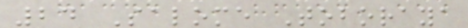24 Salome Toboraya
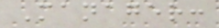Manager:
